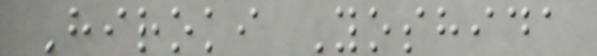Hiroki Yoshida
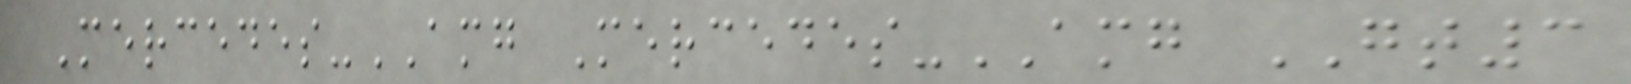Mercedes-AMG Mercedes-AMG GT3
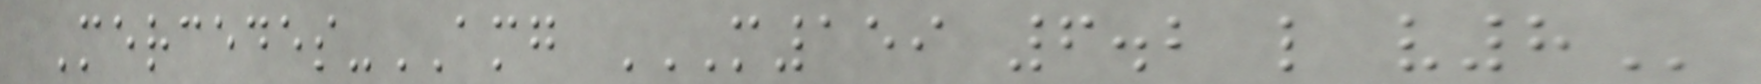Mercedes-AMG M159 6.2 L V8
